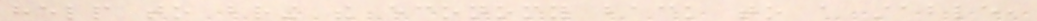help to bring the economy back to a stable,
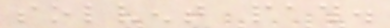solvent path.
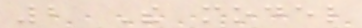2 The model
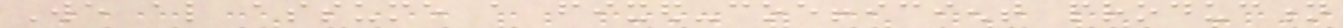We also assume a fixed-coefficient production
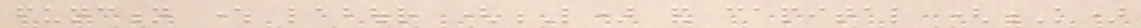function where labour (L) and capital (K)
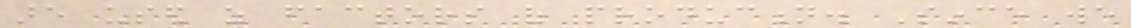are used as factors of production. Since we
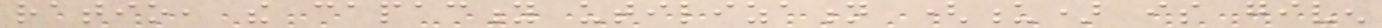ratio, the capacity utilization (u) is given
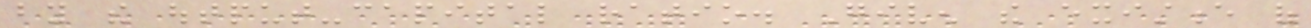by the output-capital ratio. Given the existence of
